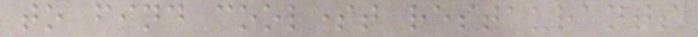to find coolest restaurants
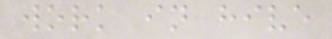work in hive
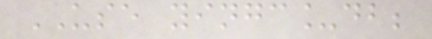USE yingc_db;
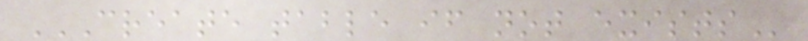CREATE TABLE IF NOT EXISTS
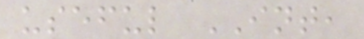useful INT,
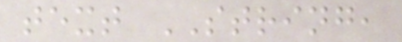text STRING,
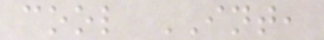cool INT,
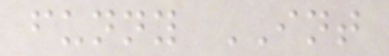funny INT
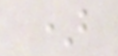)
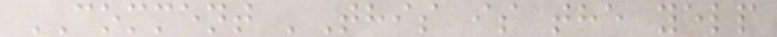COMMENT 'This is the yelp
